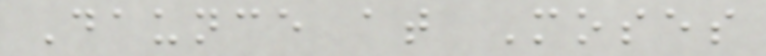Daunce at Moses
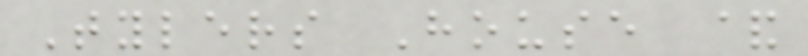Tylers House &
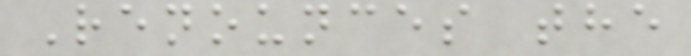Renounces the
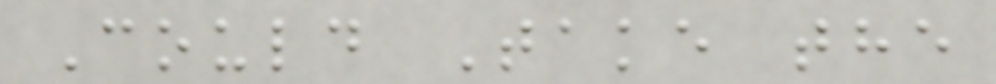Could Take the
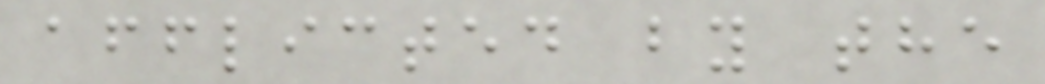afflicted by the
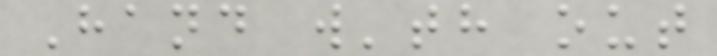Hand w'th out
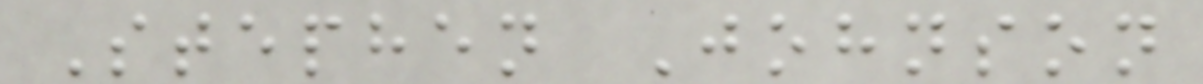Stephen Johnson
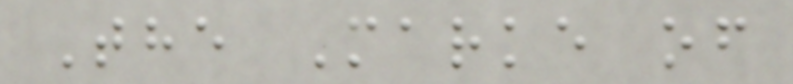The Marke of
